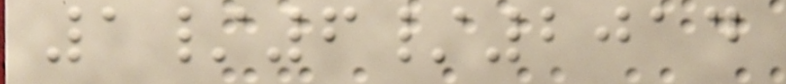1/6/2014
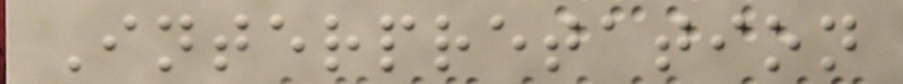Interpretation
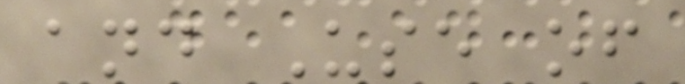and Use of
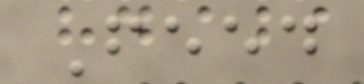Feed
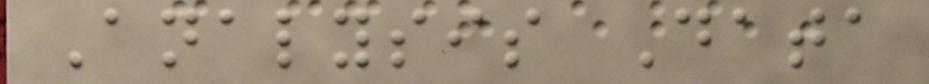Analysis Data
